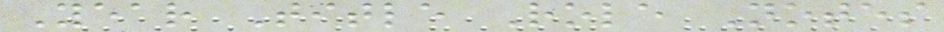Year Title Role Notes
